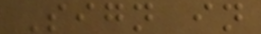Sign in
